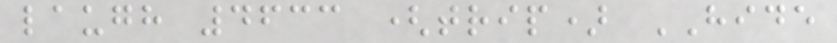laugh 4633 (trip) HIDE
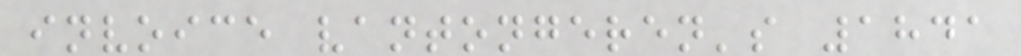invoice vantongeren's 1841
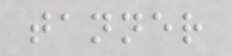tanner
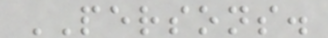PERSONS.
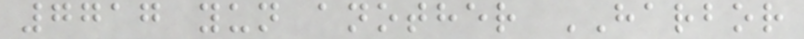7717 yun another HARBOR
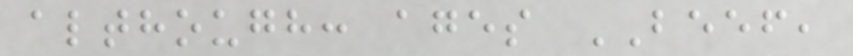although: ages BEEF,
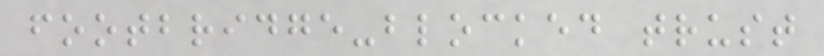footbridge-blocked trust
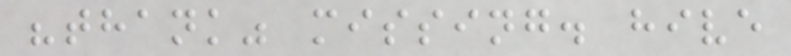"thank" missing. hive
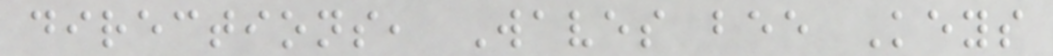directions, Waves bee Keys
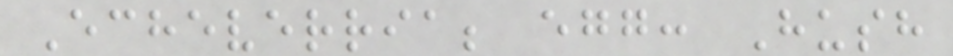Echeverria; egg: Hush
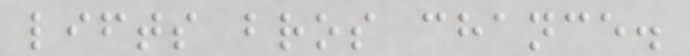lifts bros chance.
